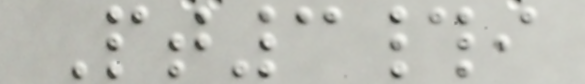Pt3#i
